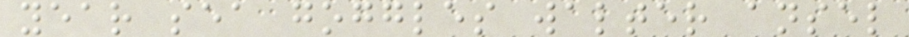year sea goggles walter ansel
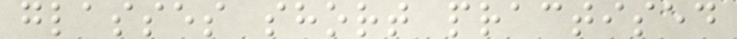glasses short practised
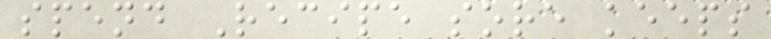spend Recipe sore keeps
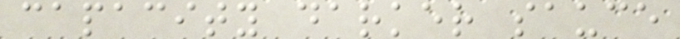capacity darker sauce
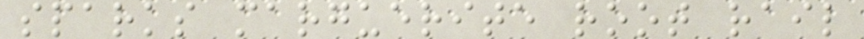sparks marguerite root rail
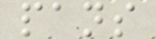pans
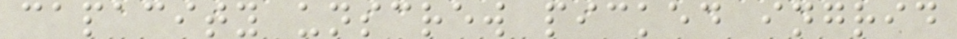capacity unscrew picked ingrid
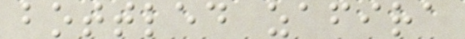bottled zafira
